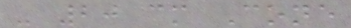- 20 cm Cone
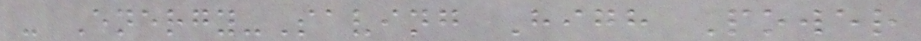- Energy-Saving High Power
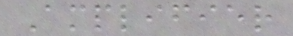Amplifier
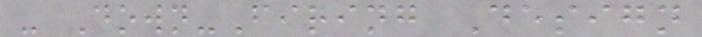- Down-Firing Design
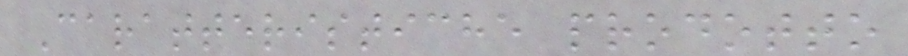Caratteristiche prodotto
